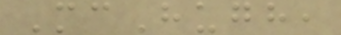McHugh,
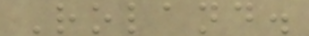Roland.
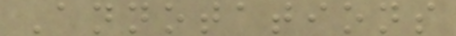Annotations
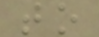to
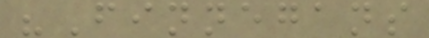"Finnegans
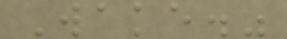Wake."
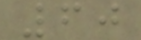60
